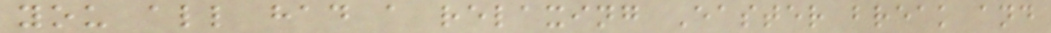you all had a relaxing Easter break and
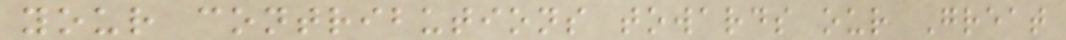your contributions towards our Great
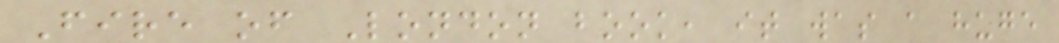Fire of London book, it was a huge
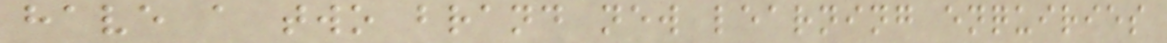have a two brand new learning enquiries
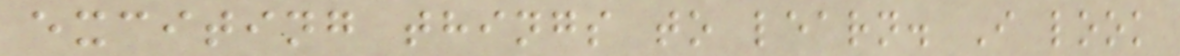exciting things to learn. I look
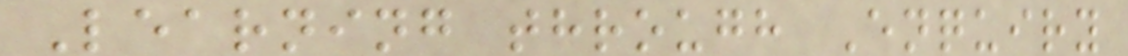Learning through Enquiry
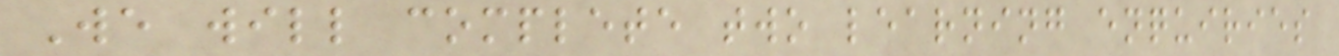We will complete two learning enquiries
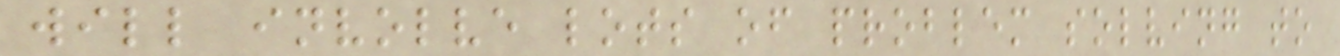will involve lots of problem solving to
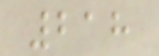218
